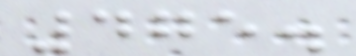475.
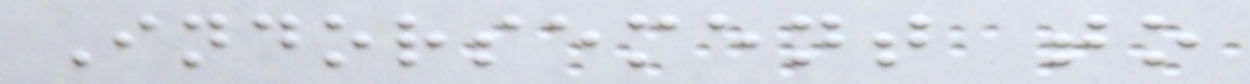Indorsement to
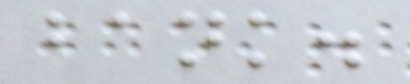bank.
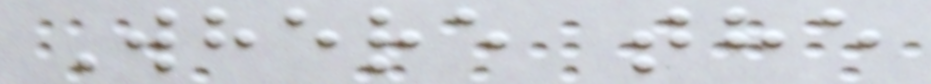Where the
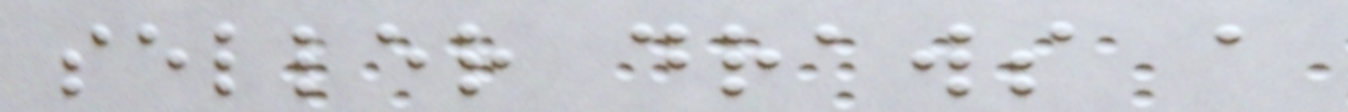seller draws a
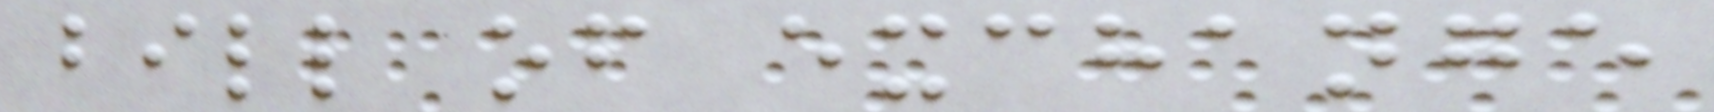bill of exchange
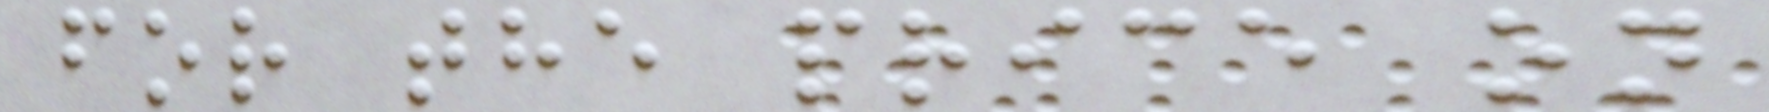for the price on
